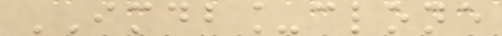IMDB_clone
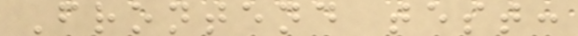Frontend test:
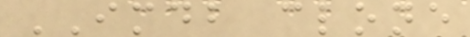IMDB clone
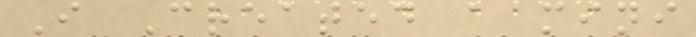I Created a mini
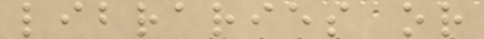libraries or
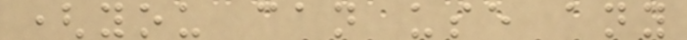(you can use any
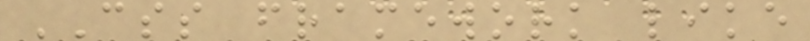CSS framework like
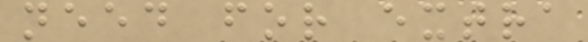need for extra
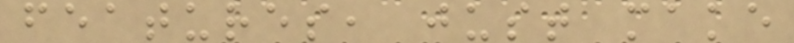features, just make
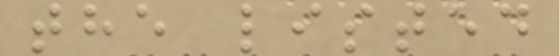the listed
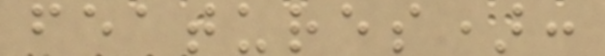features):
